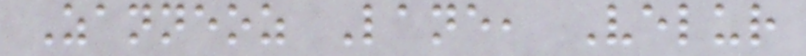Zanneoz Lane, Velur
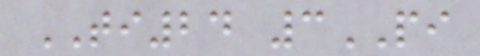TI24 3PI
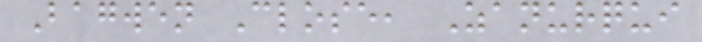Bagwen Close, Zanurqui
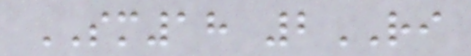SM18 2RI
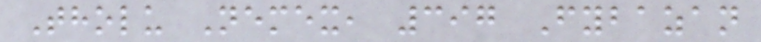Tholu Nemex, 397 Fybazan
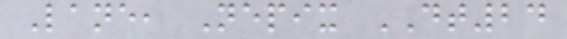Lane, Nepix DT24
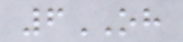6OH
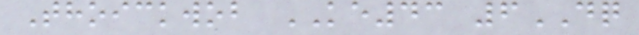Thoickwob KE43 6DQ
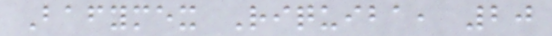Bafymex Riquiba, 20
